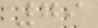79
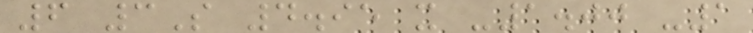6 3S 4.95 x -1.00 -1
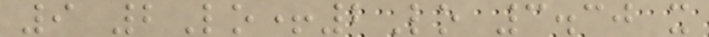9 2Lo+2Lo 3.30 x
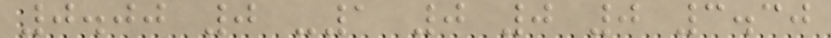0.00 0 -1 0 0 0 3.30
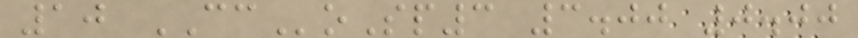10 CCoSp3 3.00 0.00
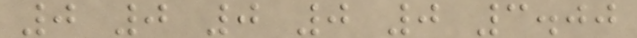0 0 0 0 0 3.00
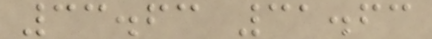33.63 31.63
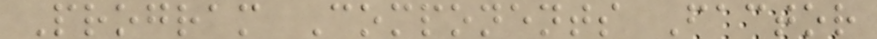Program Components Factor
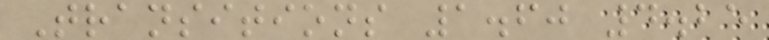Transitions 1.60 4.25
